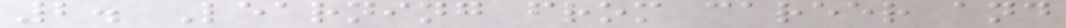2. Learning from career and
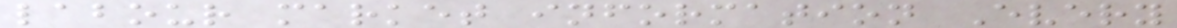labour market information Every
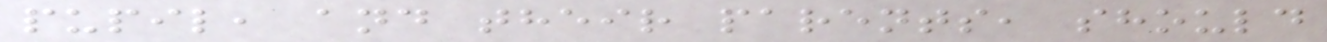pupil, and their parents, should
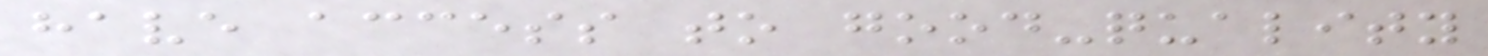have access to good-quality
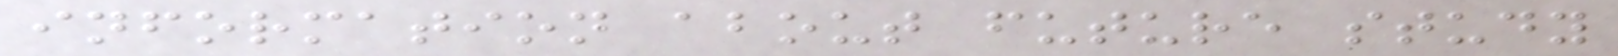information about future study
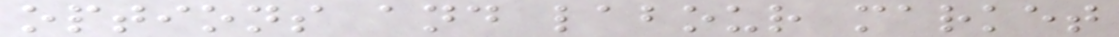options and labour market
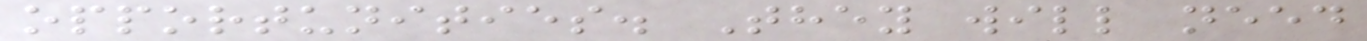opportunities. They will need
